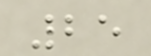25
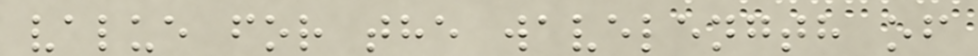value for the wavelength of
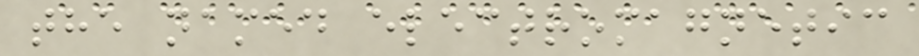the named electromagnetic
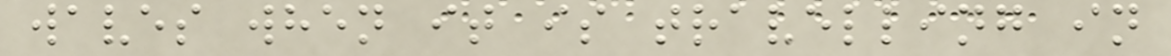waves when it is travelling in
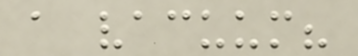a vacuum?
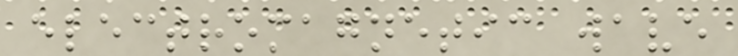electromagnetic wave
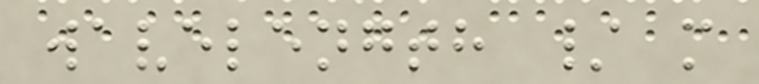wavelength / m
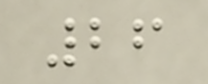26
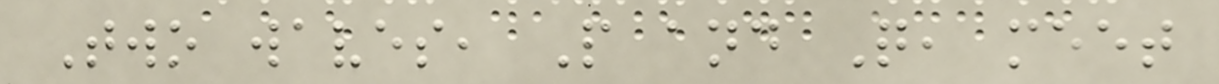Two waves, P and Q, meet
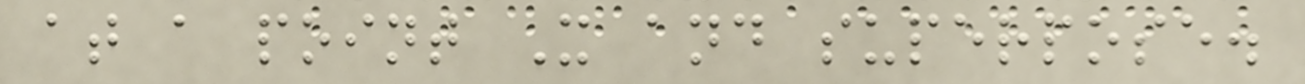at a point X and superpose.
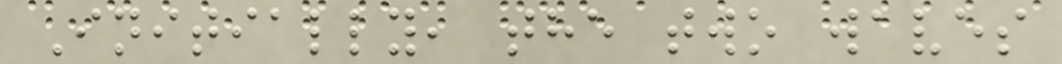Initially, the two waves
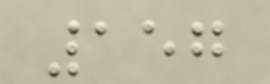157
